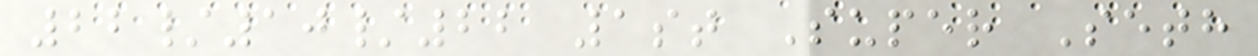22/10/22 1st Super Seth
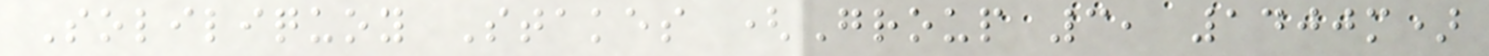Soliliquoy Stakes (Group 3, 1400m)
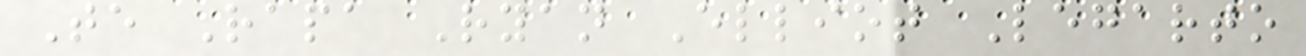Te Rapa Ryan Elliot Legarto
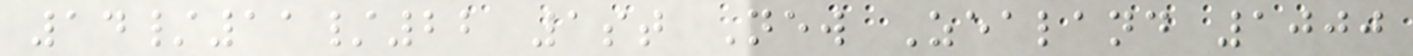14/11/22 1st New Zealand 1000
